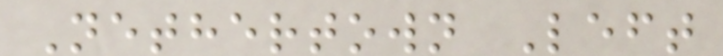Nethertown Left
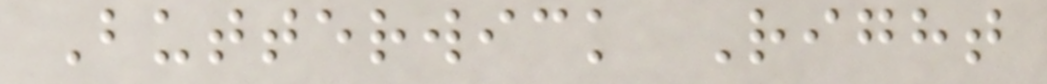Butterwick Right
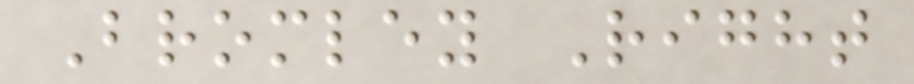Bromley Right
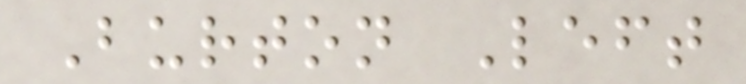Burton Left
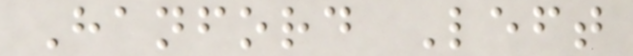Hanford Left
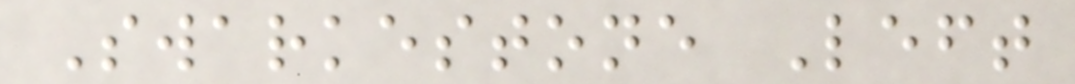Swarkestone Left
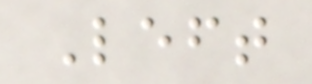Left
